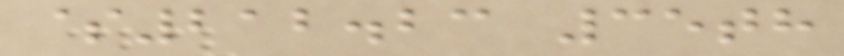$212.23 35th
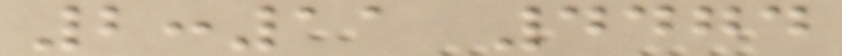2:11 4474
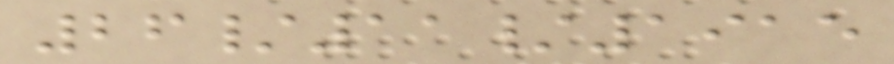26/11/1915
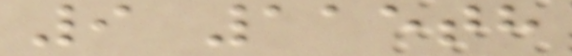9 115th
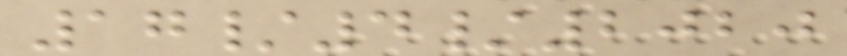17/4/2020
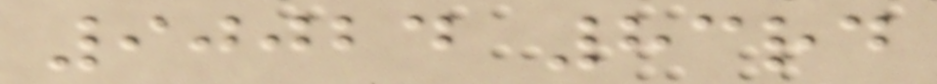90024 83rd
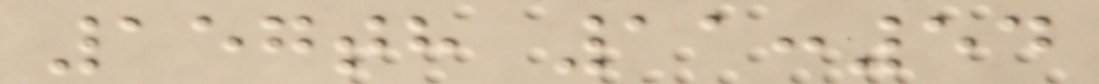157th 11:54
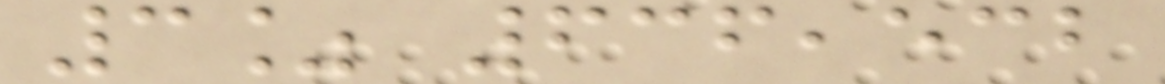3% 636,532
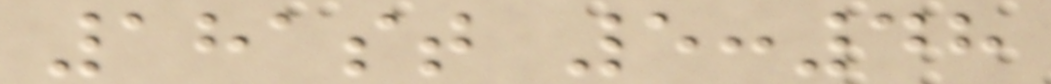181st 5:48
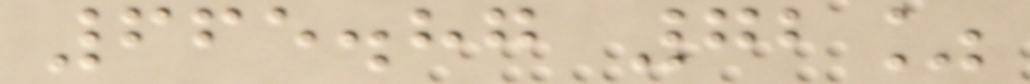665.87 72%
